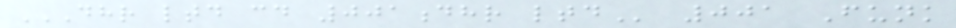DHR LTD CD 001DHR LTD 001 Funk
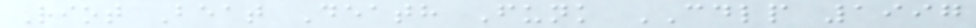Riot Beat Death Funk CDLP 1997
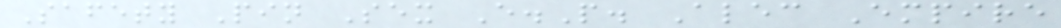Safety Pin Sex E.P. Alec Empire
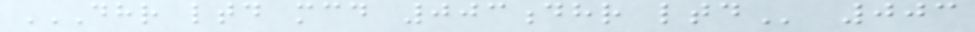DHR LTD MCD 003DHR LTD 003
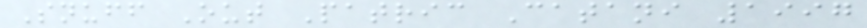Snuff Out Patric Catani 1997
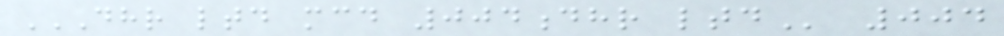DHR LTD MCD 004DHR LTD 004
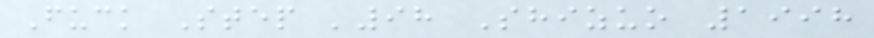Fuck Step '98 Shizuo 1998
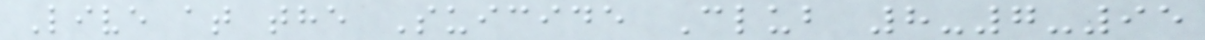Live at the Suicide Club 8-7-95
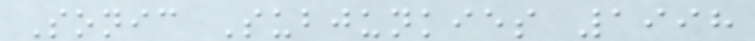Sonic Subjunkies 1998
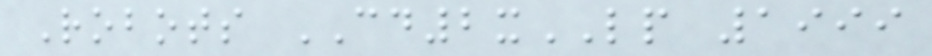Robots CD2xLP 1999
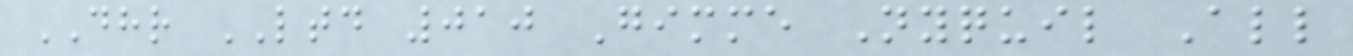DHR LTD 010 Gimme Nyquil All
